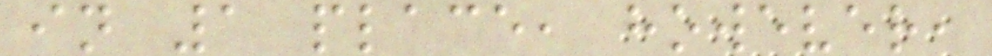in 1 place, however,
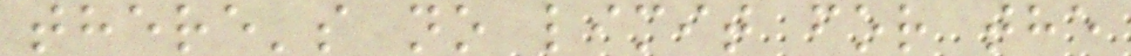there's no limit for the
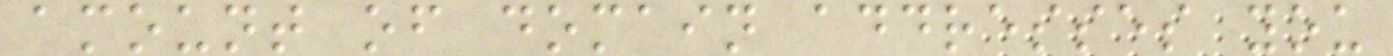amount of domain addresses you
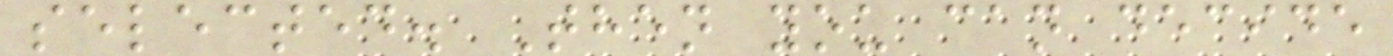selected. Then you can decide
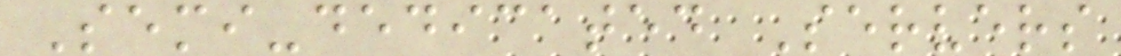Semi-dedicated Servers
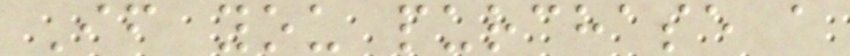If you purchase a
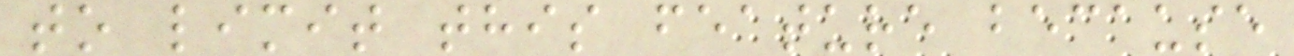to limit this feature because
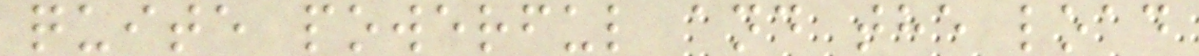quite powerful and the load
